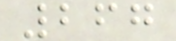267
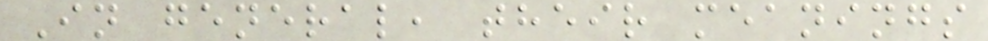In general, their meanings
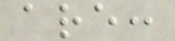are:
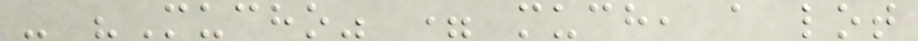- "Mucho" = much, a lot
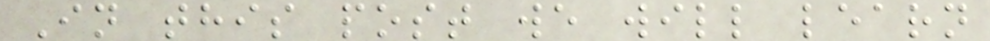In this post we will learn
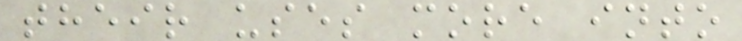their uses more into
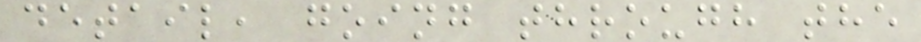detail, going through the
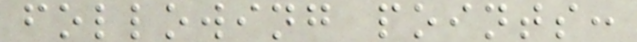following points:
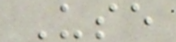Use
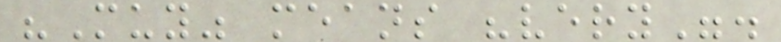"Muy" means "very".
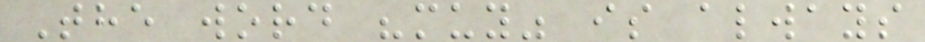The word "muy" is always
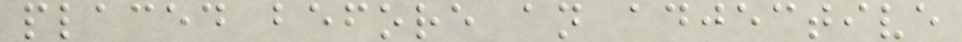placed before an adjective
